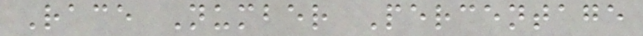Race Number Percentage
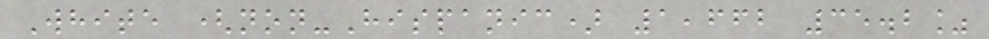White (non-Hispanic) 1,662 35.2%
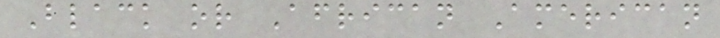Black or African American
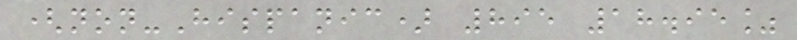(non-Hispanic) 895 18.95%
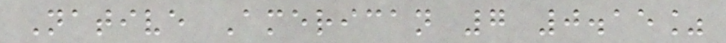Native American 7 0.15%
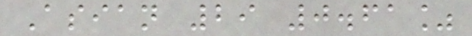Asian 29 0.61%
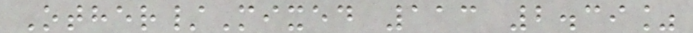Other/Mixed 113 2.39%
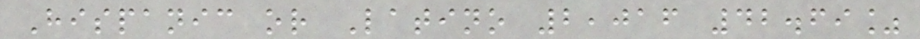Hispanic or Latino 2,016 42.69%
